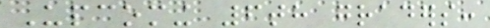Upcoming 6th graders:
